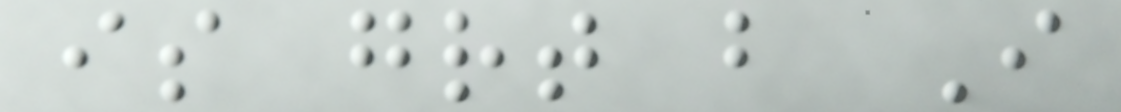is great but I
